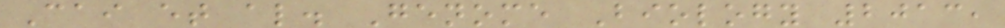Cai et al. Genome Biology 2013,
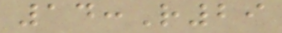14:R29
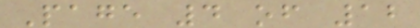Page 4 of 12
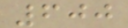600
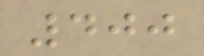400
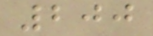200
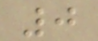0
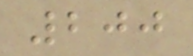200
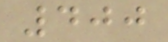400
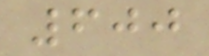600
